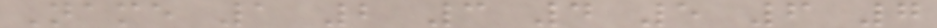Name 1 2 3 4 5 6 7
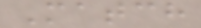Match
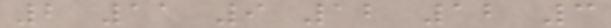2 11 9 12 12 3
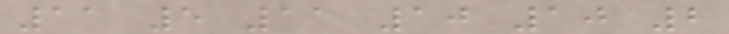11 5 11 10 10 2
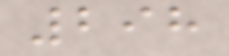298
